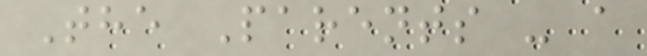The Parents - a
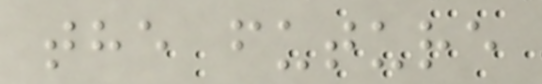the future
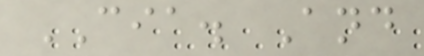CIA. And
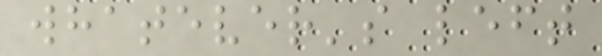whatever's left
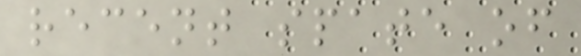recent spate of
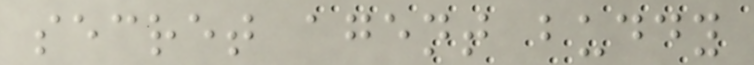secret agent buddy
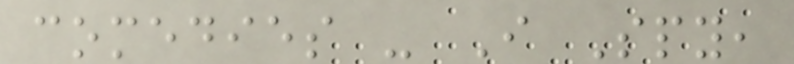comedies - I Spy,
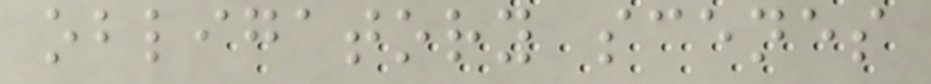obligatory scenes
